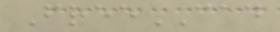FreeCAD
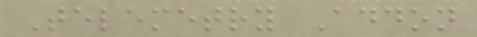Telemetry Addon
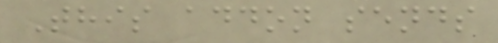This addon sends
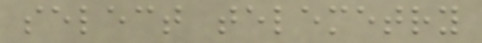select telemetry
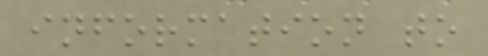information to
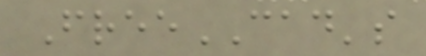FreeCAD's
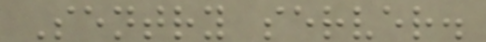Sentry server.
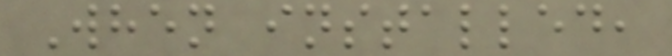When installed,
